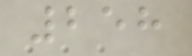258
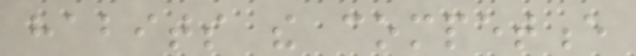habits the competence
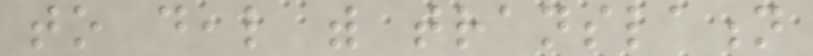to deal with translation
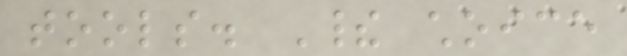tools. Their choice
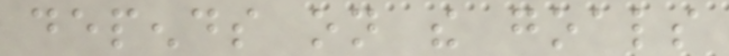depends on the goals
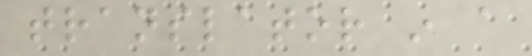translator in a
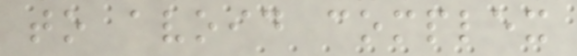to avoid complex
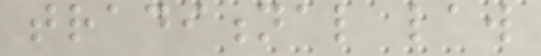traditional law
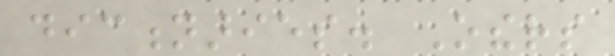dictionaries. Others
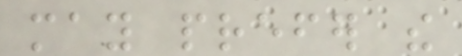may prefer the
